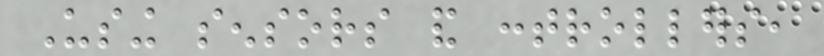Using sensors and controllers,
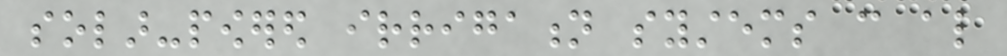solar-powered irrigation systems can also
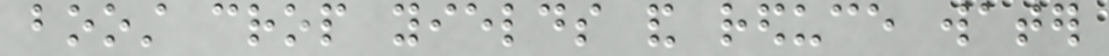boost crop yields and reduce water
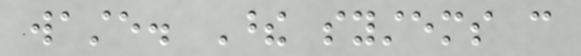waste. These systems can
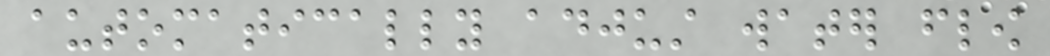automatically adjust water flow
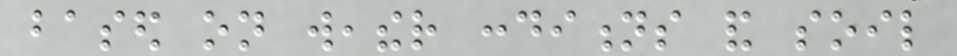based on weather conditions and soil
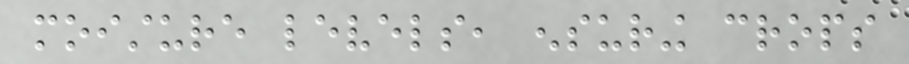moisture levels, ensuring crops
